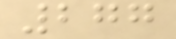277
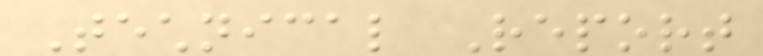Technical Report
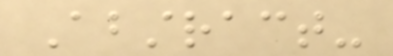Abstract-
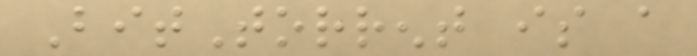BitTorrent is a
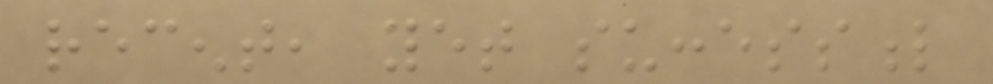recent, yet successful
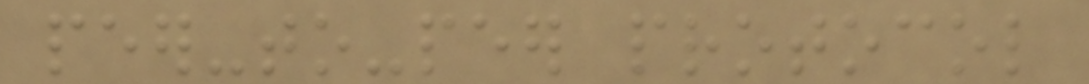peer-to-peer protocol
